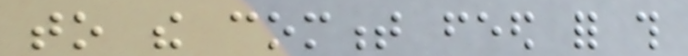to the comment feed for this
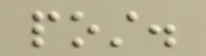post.
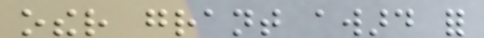other grant award for
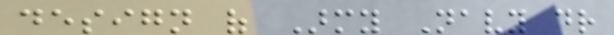design of Army Navy dr
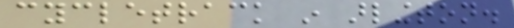cycletrack in arlington.
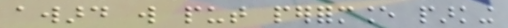award will put performance parking
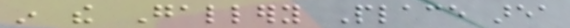in the Gallery Place area
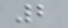2
